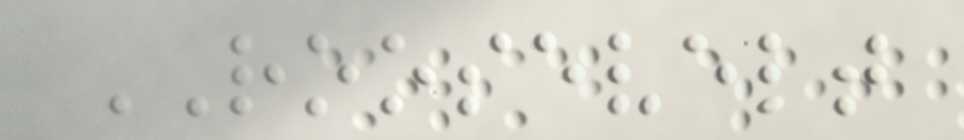ROOSEVELT
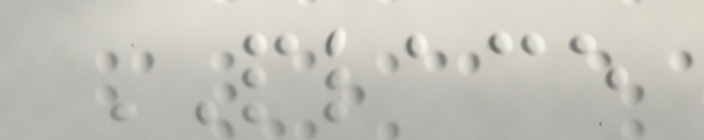PLACE
